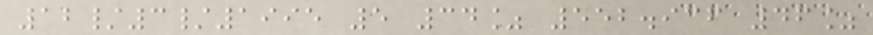12/3/1995 5 34% 552.936 46%
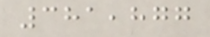381,877
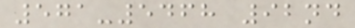571-5468 92nd
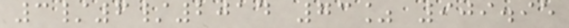3/6/2014 73% 909.95
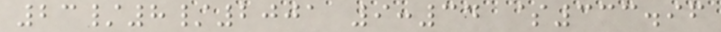23/8/2001 9:34 $333.96
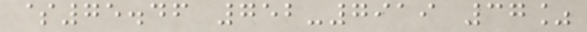$75.46 752-7919 37%
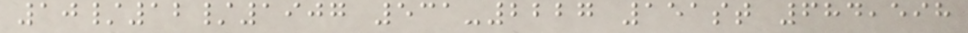10/12/1907 531-2227 151st 684,598
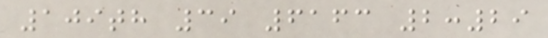109th 39 6163 2:29
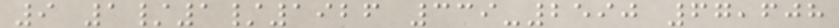9 1/1/1926 339-2590 67,608
